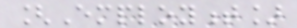[Employment]
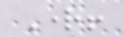Right!
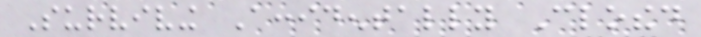Surviving Accidentally Clothed
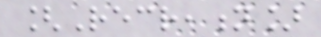[Recreation]
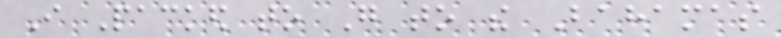I Packed to Go to the Bahamas
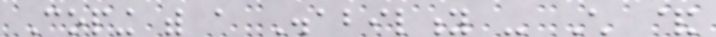Coping with a Disability - Child &
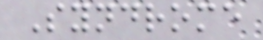Syndrome
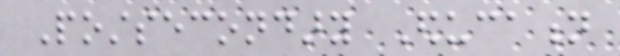Postsecondary Education
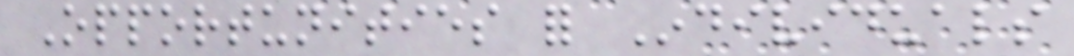Opportunities for Individuals
